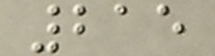215
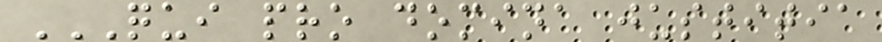QUI PRO DOMINA JUSTITIA
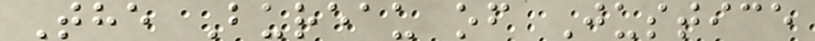The Bureau of Justice
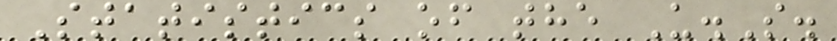Statistics of the U.S.
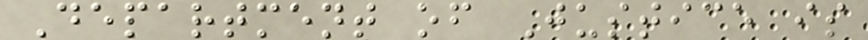Department of Justice is
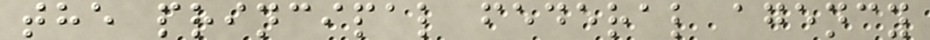the principal federal agency
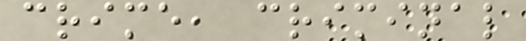crime, criminal
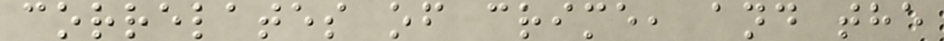correlates of crime, and the
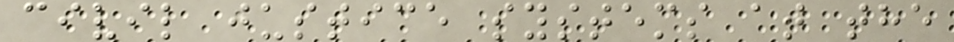civil justice systems at the
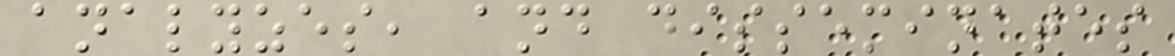analyzes, and disseminates
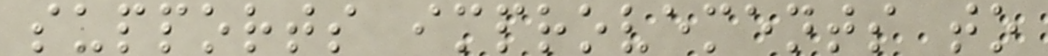supports improvements to
